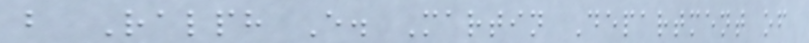b Ralph E. Martin Department of
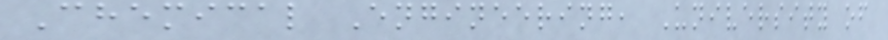Chemical Engineering, University of
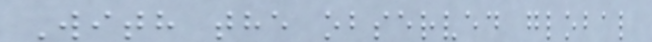With the observed global
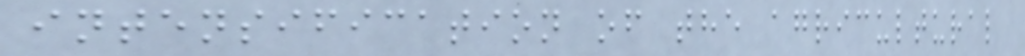intensification of the agricultural
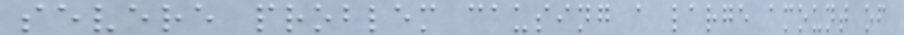severe problem causing a large amount of
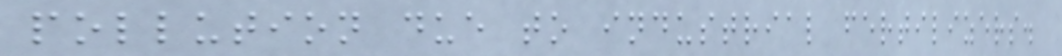pollution due to industrial fertilizers.
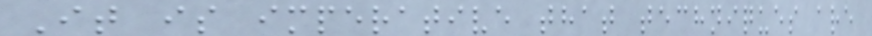It is imperative that techniques are
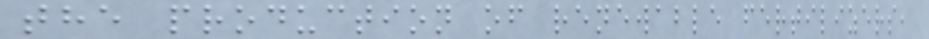the production of renewable fertilizers,
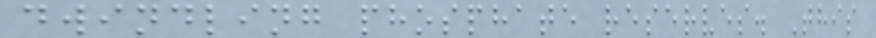dwindling phosphate reserves. This
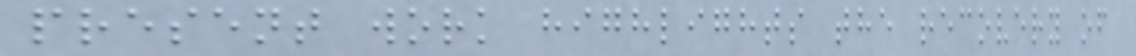present work highlights the recovery of
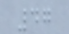47
